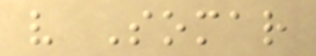v Somar
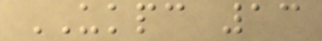UKPC 13
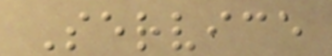Service
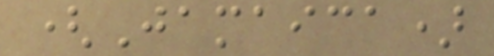(Jamaica)
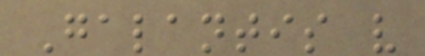Galantis v
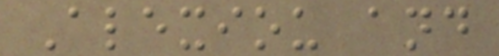Alexiou and
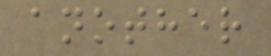another
